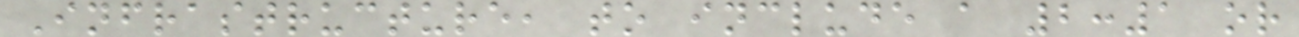Infrastructure, to include a 2:1 or
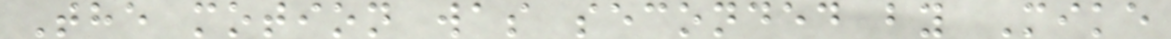The motion was seconded by Mike
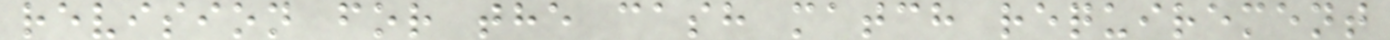revision for the cash match requirement
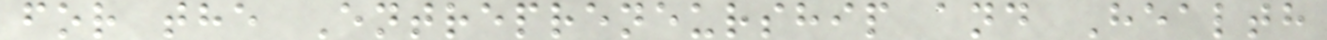for the Entrepreneurship and Health
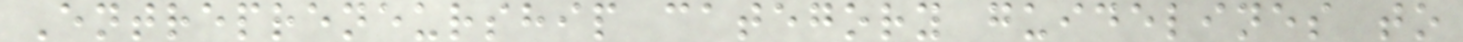Entrepreneurship category guidelines to
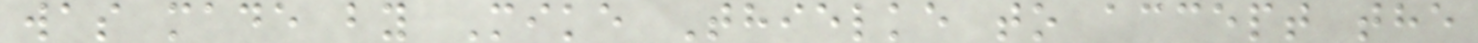was made by Mike Thielke to accept the
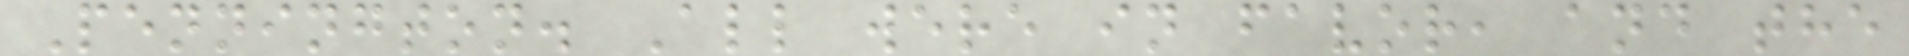Pennington. All were in favor, and the
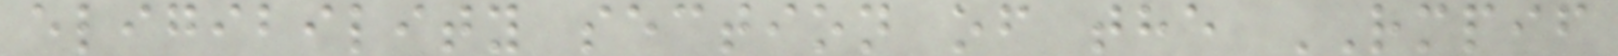eligibility section of the RMPIF
